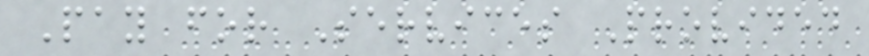Pay for Services Provided
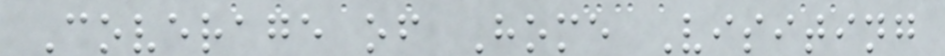Coverage of Home Visiting
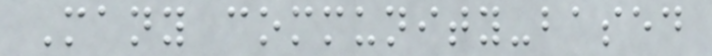Many community-based
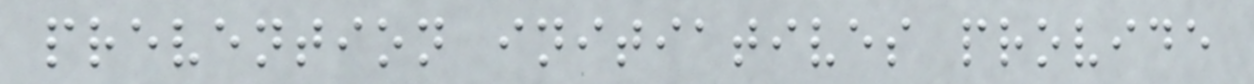prevention initiatives provide
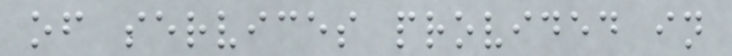of services provided in
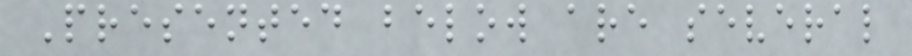Presented below are several
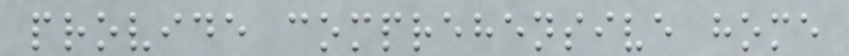provide comprehensive home
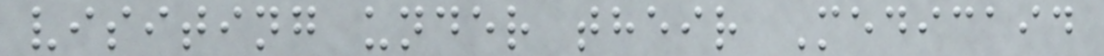visiting under their Medicaid
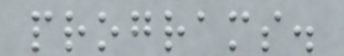programs.
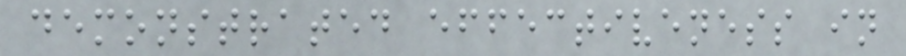demonstrated effectiveness in
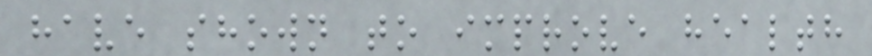have shown to improve health
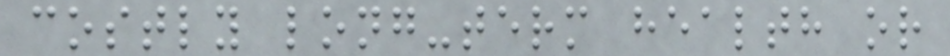costly long-term health or
